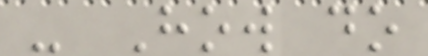- How do
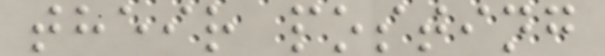their posting
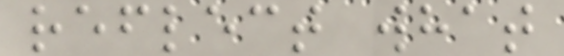reflect what
